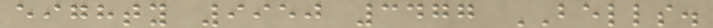eighty 9950 3477 BELLS.
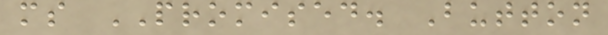ms PROMISED. Button
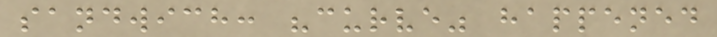sandwich: "curve" happened
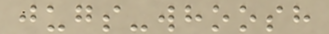jugs-whoosh
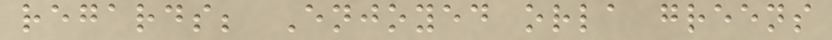regards; Enjoyed orla greens
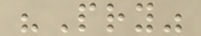"Pry"
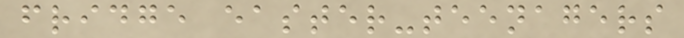fridge easter-teenagers
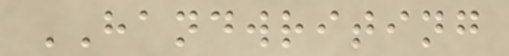HANDWRITING
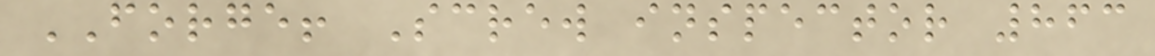FORGE! Screw inspector 863
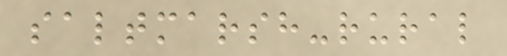saltmarsh-rural
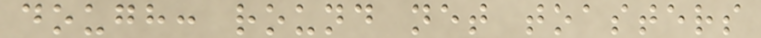dough: round net toasters
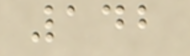142
